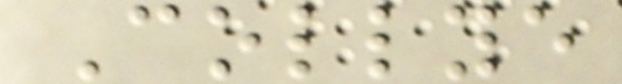Collye
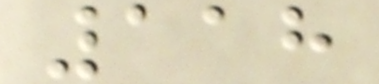118
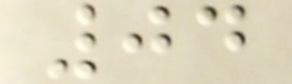04
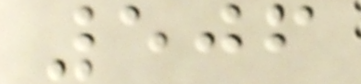506
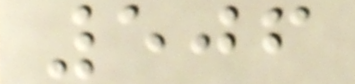506
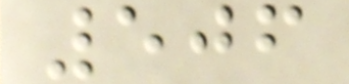506
